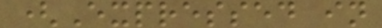(Expressed in
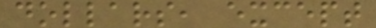dollars, except
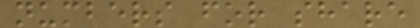numbers for share
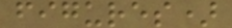figures)
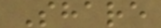Share
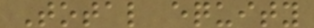Total equity
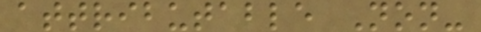attributable Non-
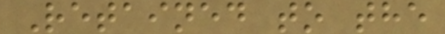Retained to the
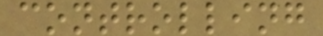controlling
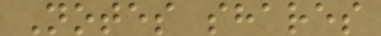Notes shares
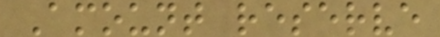Amount reserve
